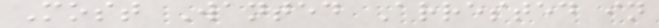Most Wanted Arrested in
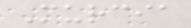Murcia
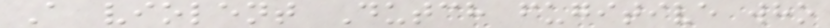A violent Dutch fugitive who
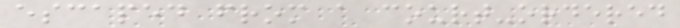escaped from a court-ordered
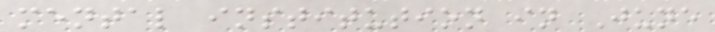mental institution in June
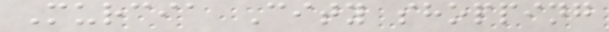Murcia City shopping
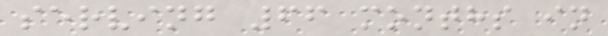serving 66 months in
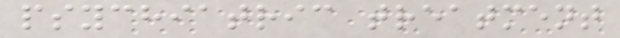psychiatric treatment
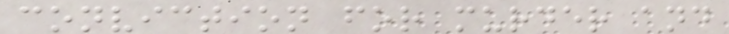conviction for murder and
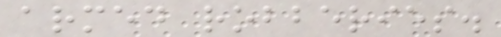armed robberies.
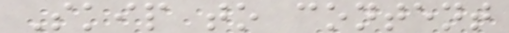Skip to content
